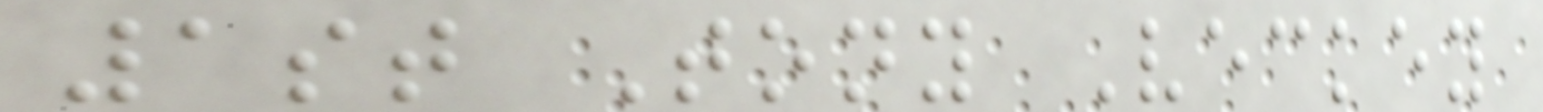1st Tony Veckey
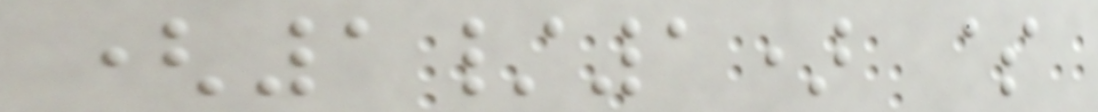(1/1) $
